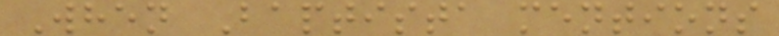When Baptista mentions
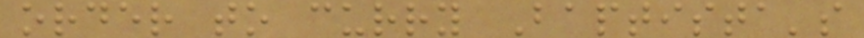order to curry Baptista's
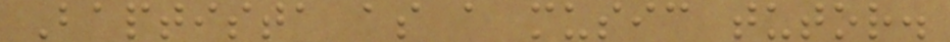Baptista as a music tutor.
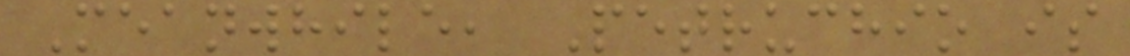Meanwhile, Petruchio is
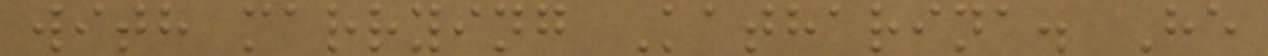with marrying Katharina. He
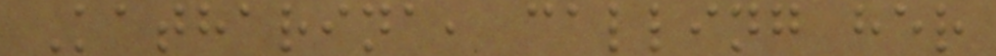Katharina, calling her
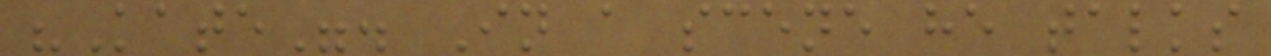"Kate". In a scene he talks
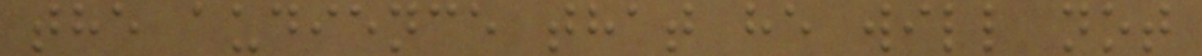the audience that he will not
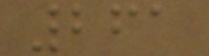261
